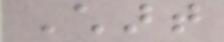Chart
